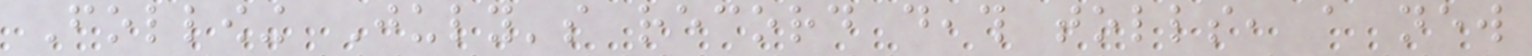Following July's record death tolls, a new
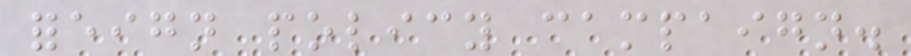foreign policy campaign.
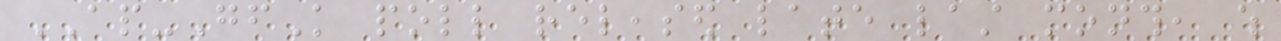AP-GfK poll released late last month, which
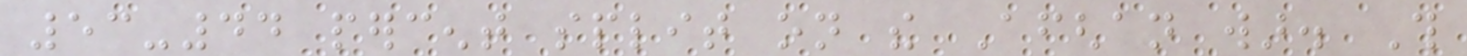53-44 percent split on the Afghan war. This
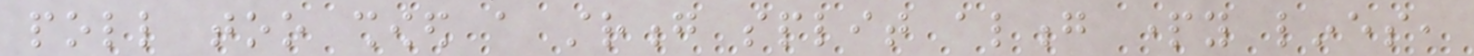poll too showed a strong split along party lines,
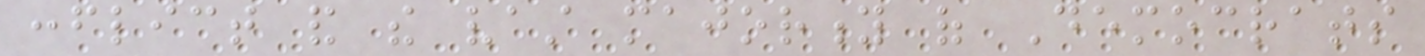conflict and the vast majority of Democrats
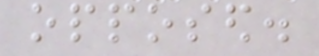opposed.
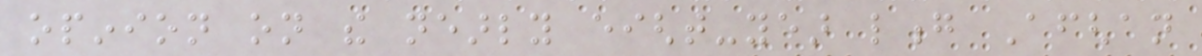opinion on the nearly eight-year long Afghan
